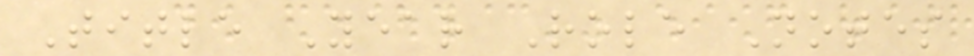Title Year Role Notes
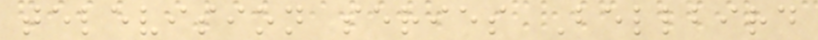television series Bellbird
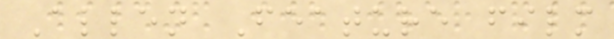Allen Feature film
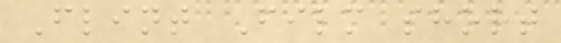Flint Film short
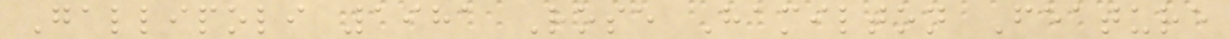Gallipoli 1981 Rose Hamilton Feature
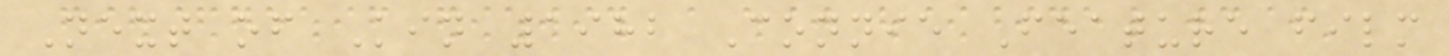Next of Kin 1982 Connie Feature film
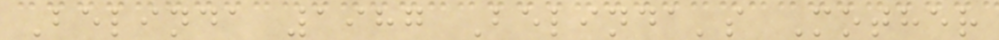Belinda 1987 Belinda's Mother
